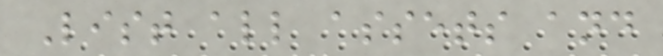List all assets and
